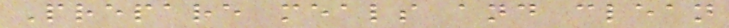Prepare meals and clean
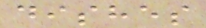dishes
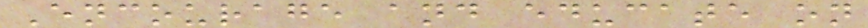Encourage and educate on
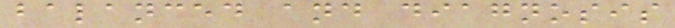balanced and diagnosis
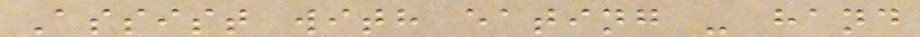Assist with eating - hand
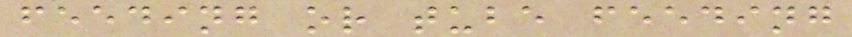feeding or tube feeding
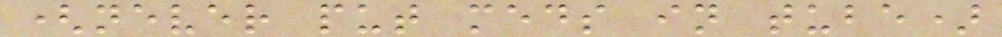(never put meds in tube)
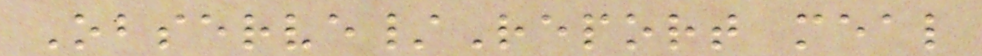Observe/Report meal
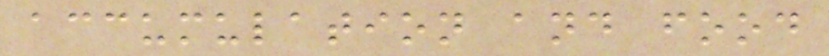accumulation and food
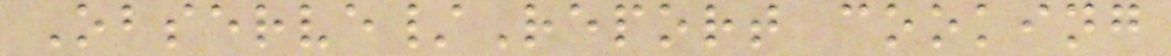Observe/Report cooking
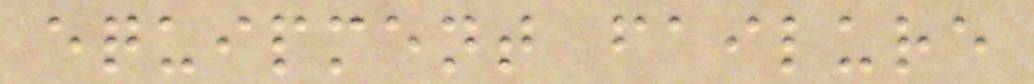equipment failure
